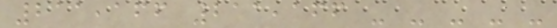211,166 211,166 - - - - -
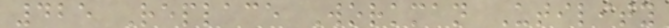425 Replace Workman Utility
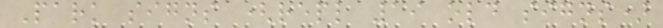Park signs (repl 19 old signs)
